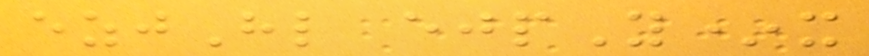ezjHl ejpY*x
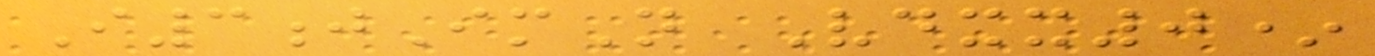I3jImN Vdxx0*
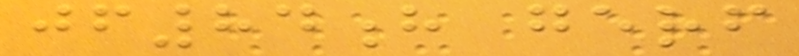jf84h gerf
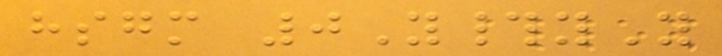hsgm 0Y#yY
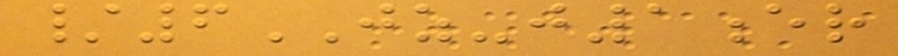/6JZ-j1er
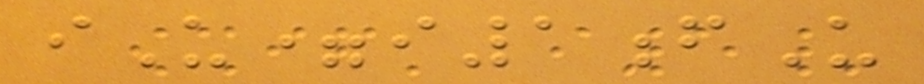iU=i1fU
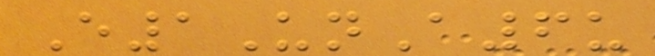E1UnA6u
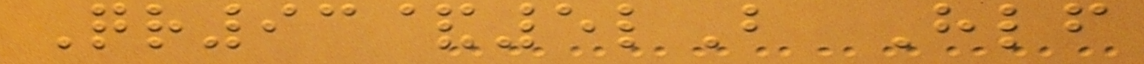Qr93&5lB Hlf
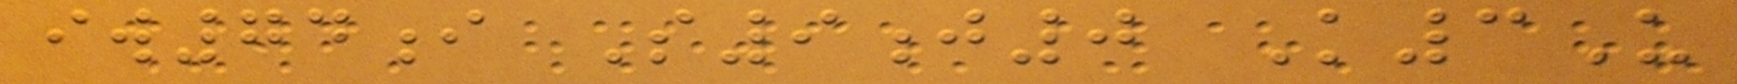iw74i S9j0 K3U
